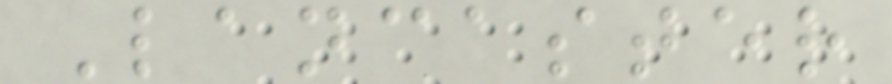Lancaster
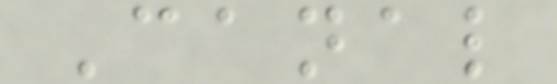Canal
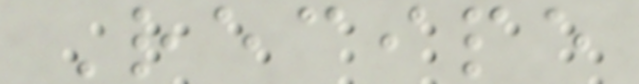Recipe
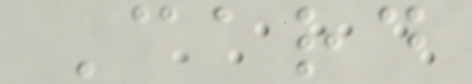Card
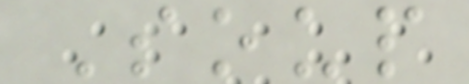Soup
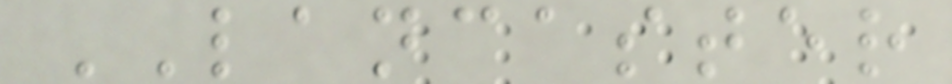LANCASTER
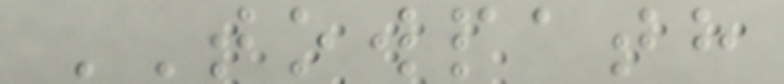TOWPATH
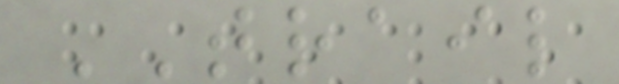TRAIL
